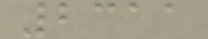2311
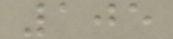105
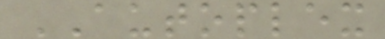AUTOPLEX
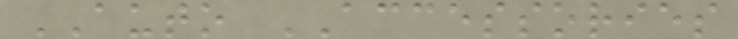AUTO ACCESSORIES
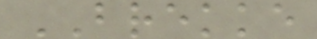BREKKE
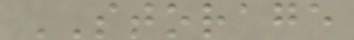STORAGE
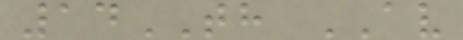14TH AV
